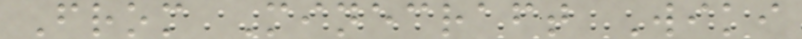From Minecraft Wiki
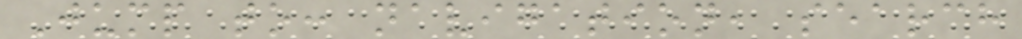Jump to: navigation, search
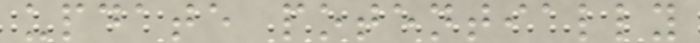update potentially
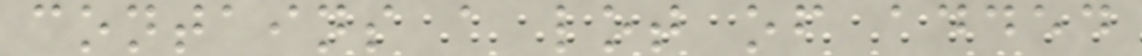contains a lot of added
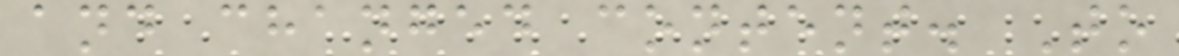and changed content. To
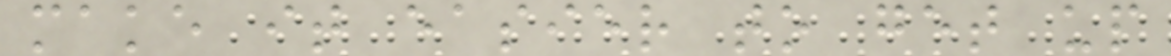make it easier to get up
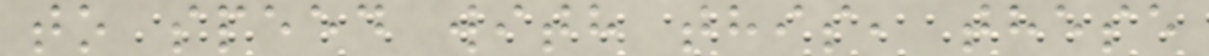to speed with this, these
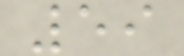59
